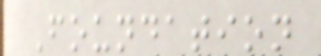Foundation
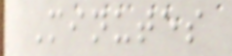Minutes
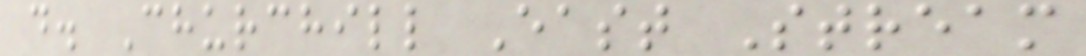d. Churchill East Stream
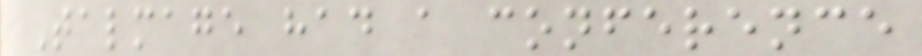Talmage had a conference
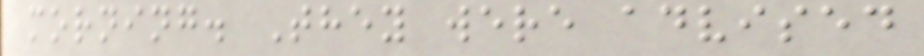morning. They were advised
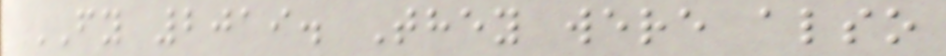FY 2019. They were also
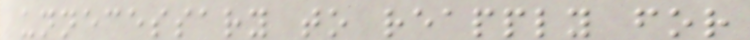unnecessary to reapply for
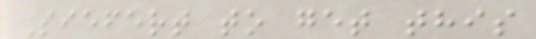Siefert to get this
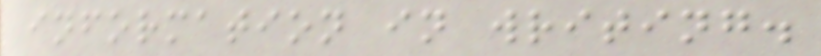information in writing.
